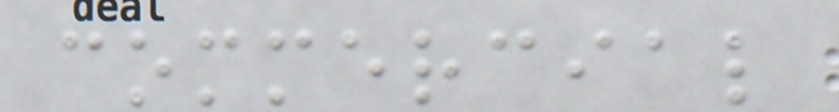commercial
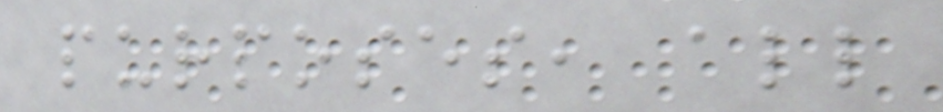purposes, all
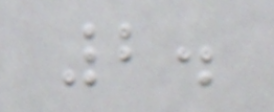2.
